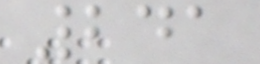241
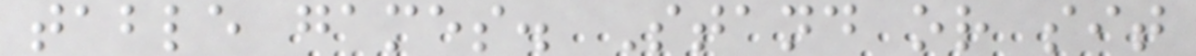table games. Stand or sit
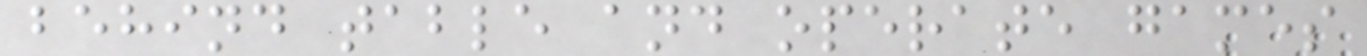behind table and operate games
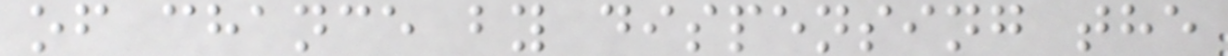of chance by dispensing the
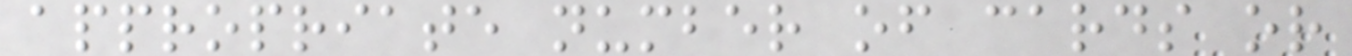appropriate number of cards or
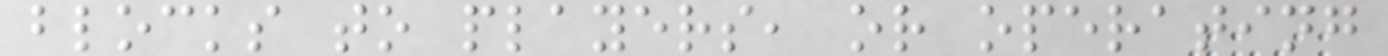blocks to players, or operating
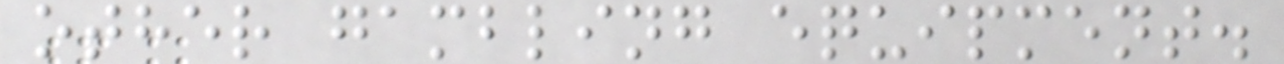other gambling equipment.
